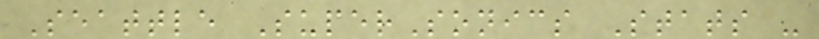Seattle SuperSonics Stats -
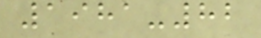1981-82
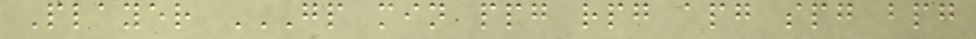Player GP MIN PPG RPG APG SPG BPG
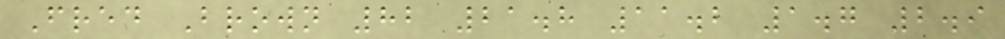Fred Brown 82 21.8 11.2 1.7 2.9
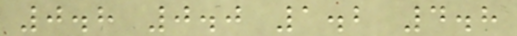0.8 0.0 1.2 4.8
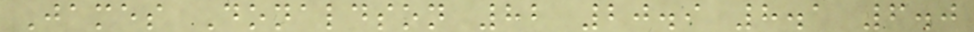James Donaldson 82 20.9 8.1 6.0
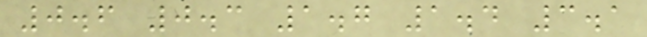0.6 0.3 1.7 1.4 3.1
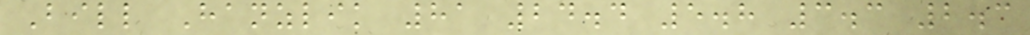Bill Hanzlik 81 24.4 5.8 3.3 2.3
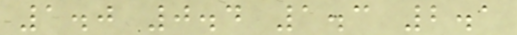1.0 0.4 1.3 2.1
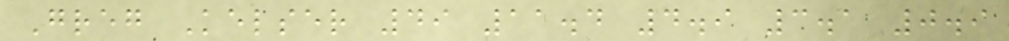Greg Kelser 49 11.4 4.9 3.1 0.9
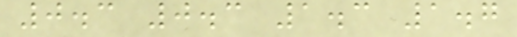0.3 0.3 1.3 1.7
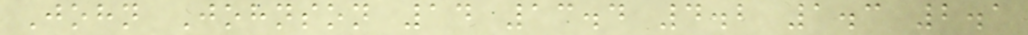John Johnson 14 13.4 4.2 1.3 2.1
